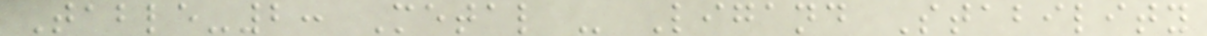Table-2: Metal - Ligand Stability
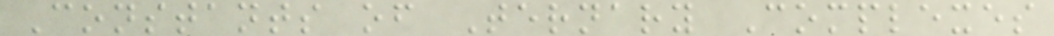Constants of Ternary Complexes
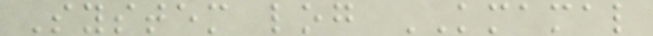System log KMAMAL
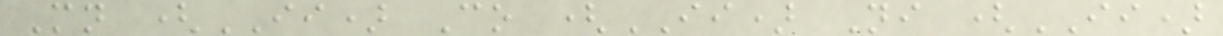Mn (II) Co (II) Ni (II)
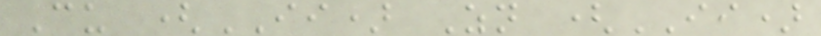Cu (II) Zn (II)
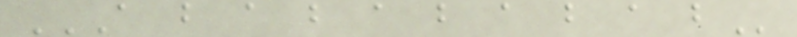A B A B A B A B A B
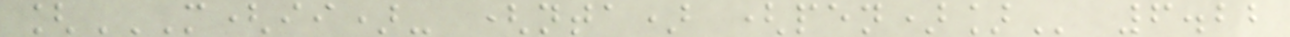[M(II)- (NTA) (PEN)] 6.22
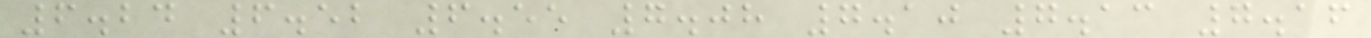6.24 6.52 6.55 7.08 7.10 7.13 7.16
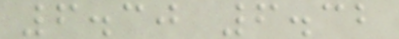6.30 6.32
